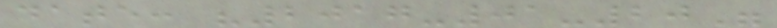date: "2017-01-20"
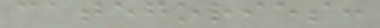categories:
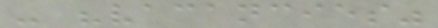- "vacancies"
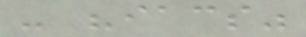- "iacs"
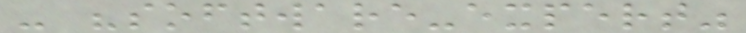- "software-expert"
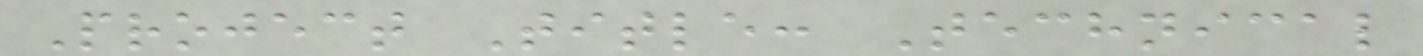Project Title: Technical
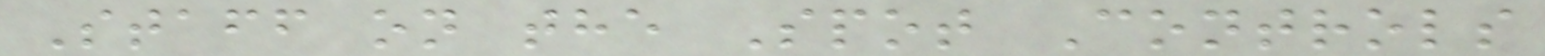Staff on the Spot Controls
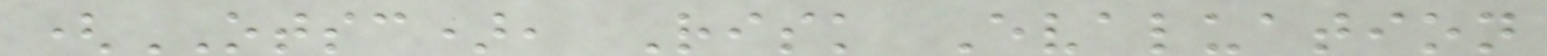(OTSC), Risk Evaluation
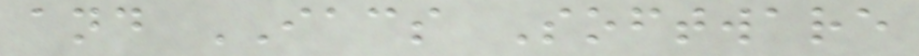and IACS Software
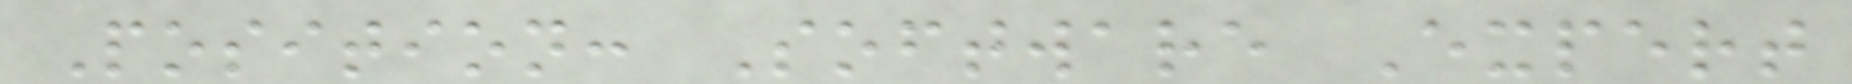Position: Software Expert
